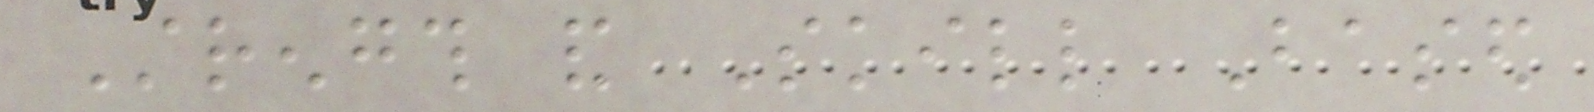Strength and Skill Based
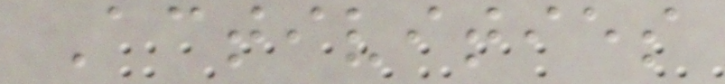Activities
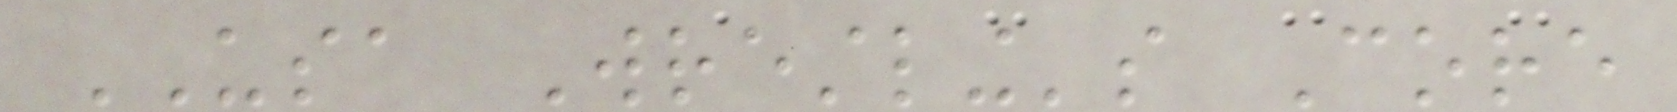USA Wrestling's Core
